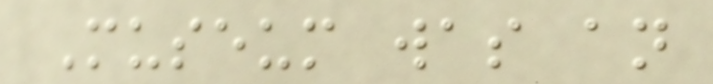Museum was an
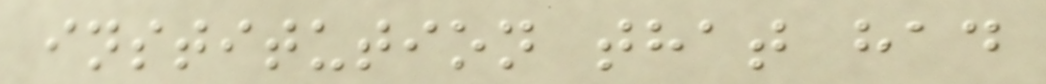institution that had
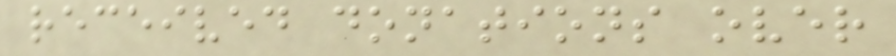received donations over
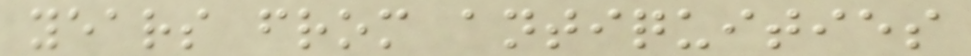years from antiquities
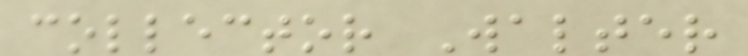collector Walter
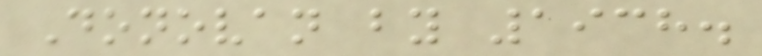Donovan by 1938.
